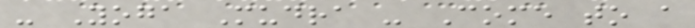- Yoga Mudra - Come to a
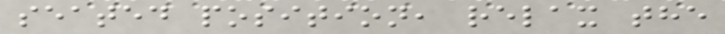seated position, relax the
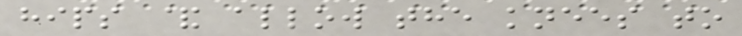hips & allow the knees to
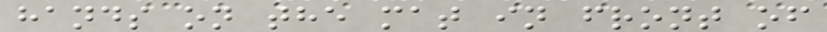hands on the mat in front of
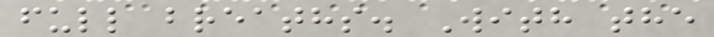full breaths. With the
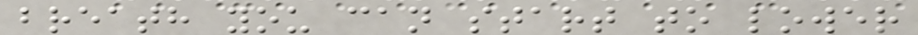breath you can start to lower
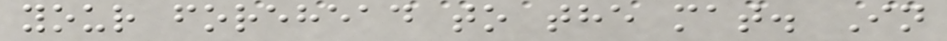your forehead to the mat. In
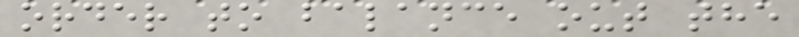order to balance out the
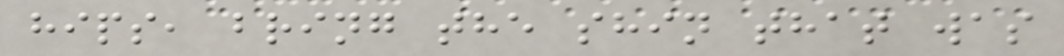hips, bring the shin that was
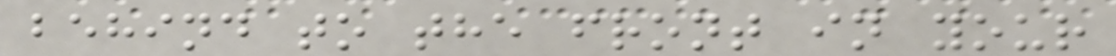behind to the front in your
